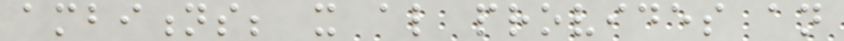ambitions; it also provides an
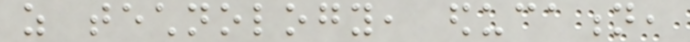as technology, education,
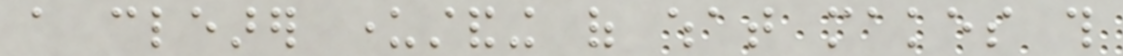a clearer understanding of what makes this
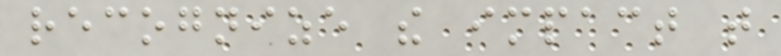recognize the impact that
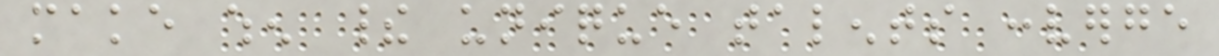make when their unique talents converge
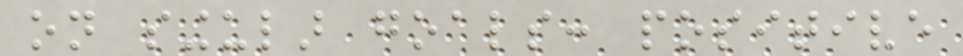on singular goals: positive
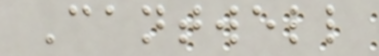Cantwell
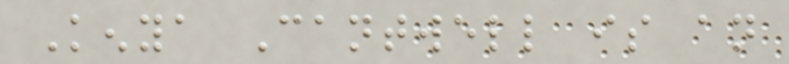Kenya Cantwell is an
